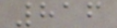816
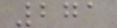271
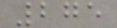275
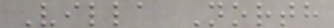Villa North
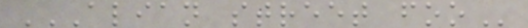ALIAN STREET FOO
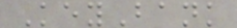KeyBank
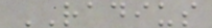RADIUS
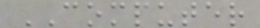COMPUTER
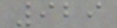929
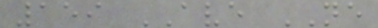159 AVE NE
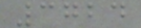3724
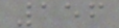156
